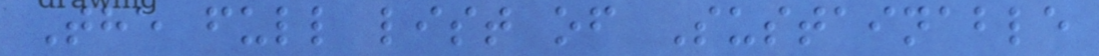The full list of Sustainable
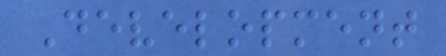Development
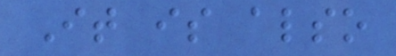It is also
